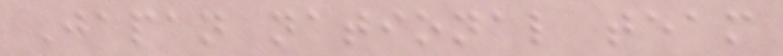Japan national team
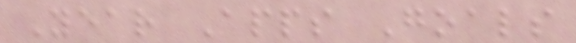Year Apps Goals
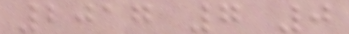2017 7 0
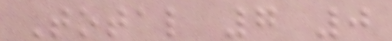Total 7 0
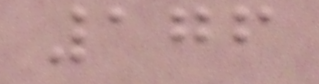176
